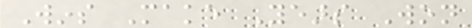Wins Make Years Won
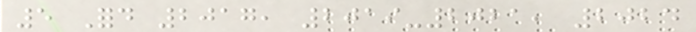5 Ford 2017, 2019-2021, 2024
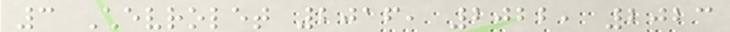3 Chevrolet 2016, 2022, 2023
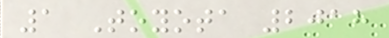1 Toyota 2018
